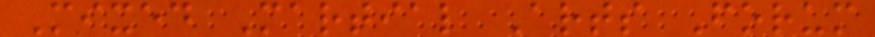Mixed Martial Arts Forum
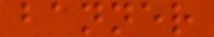banner
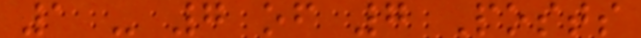1 - 7 of 7 Posts
